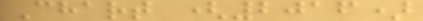Chart (2016)
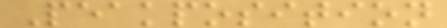Peakposition
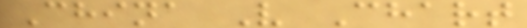China V Chart
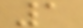1
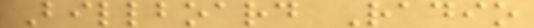Billboard Radio
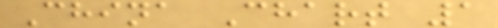China Chart 1
